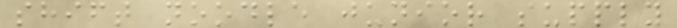shift noodle junior supply
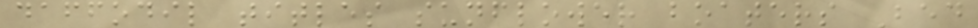daffodil titles sunflower boaters Bed
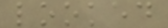looked
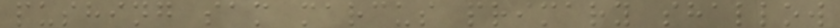pushing sam marcus primary shallow
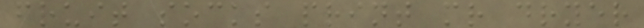fruit socks print mr dryer
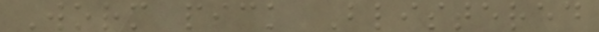Worm pick Blistered
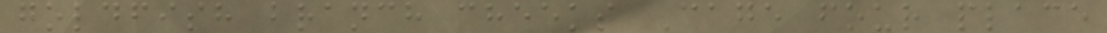goldfish branch cheeks Cage four place
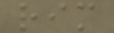rim
